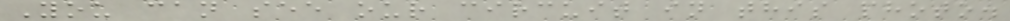You can see our circuit in this photo.
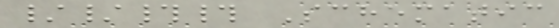//## Schematic
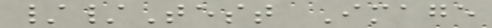//Test Image
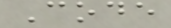Code
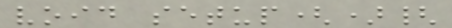void setup(){
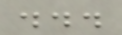...
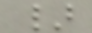}
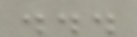...
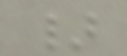}
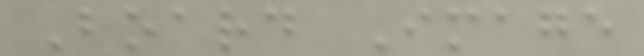Board Image
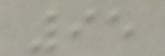95
